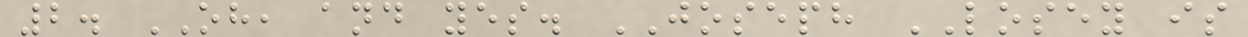2. OH, and yes. JOSEPH LOSEY is
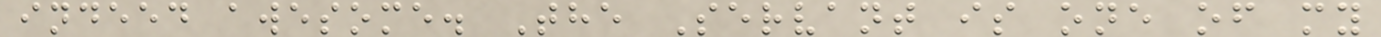indeed awesome. The Servant is one of my
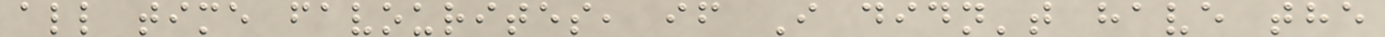all time favourites, if I didn't have the
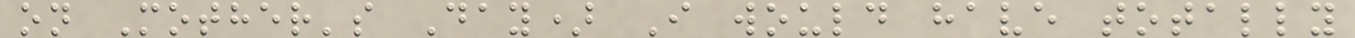on Mother's Day) I would have totally
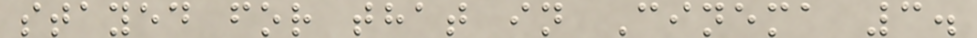stayed for that in Cinema 3.
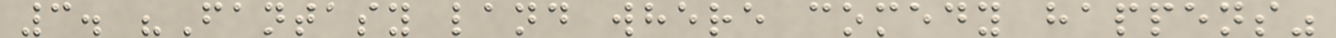3. "Fantasy land where comedy happens"
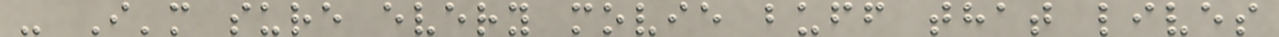- I'm sure every movie buff that lives
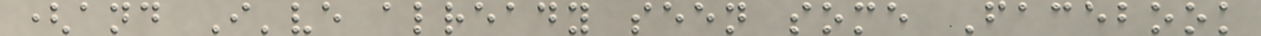(and I've already seen some Facebook
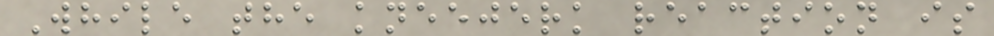While the kneejerk reaction is
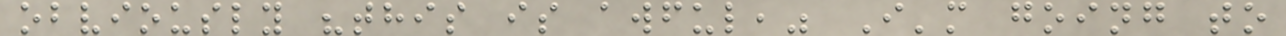obviously "this is awful," I'm going to
